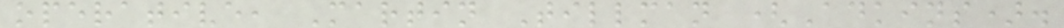operative, Martin Tillman (Adkins).
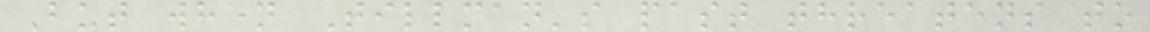But when Tillman's past threatens to
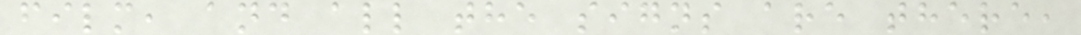film, and all the signs are there,
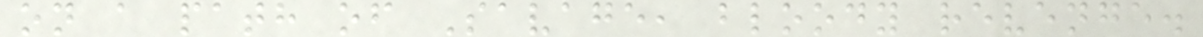on a path of Savage, bloody revenge.
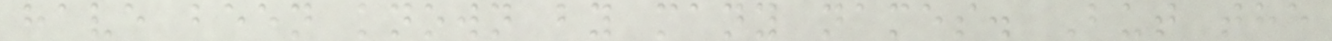have been known by many names. But the
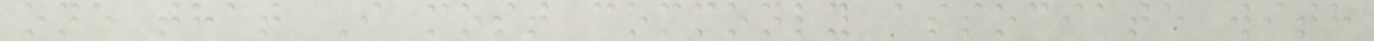one that I most commonly associate with
